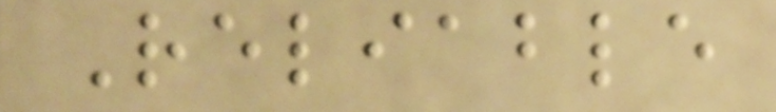Reliable
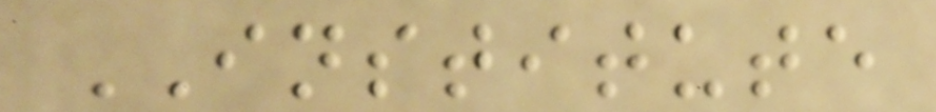INSTITUTE
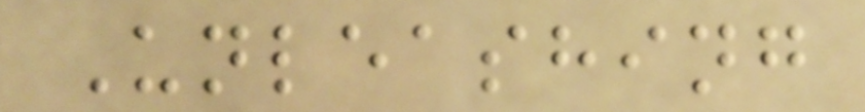Unleashing
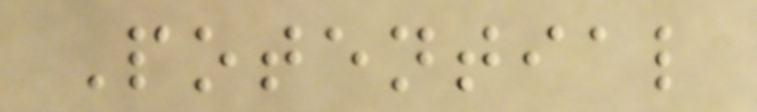Potential
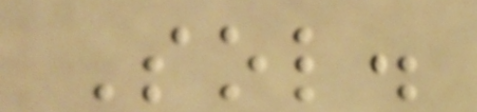Sol.
